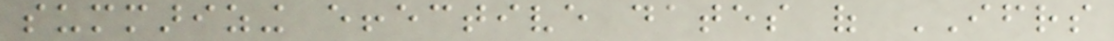summarizing effective dates of IFRS
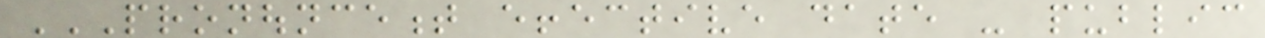PRONOUNCEMENT EFFECTIVE DATE - PUBLIC
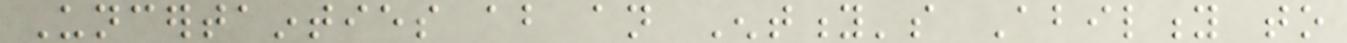Uncertainties about an Entity's Ability to
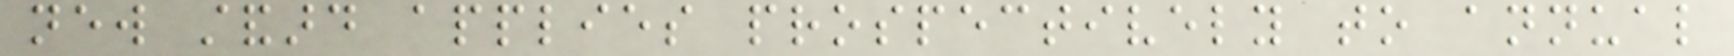new standard applies prospectively to annual
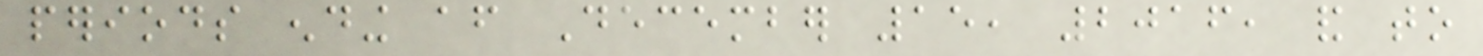periods ending after December 15, 2016, and to
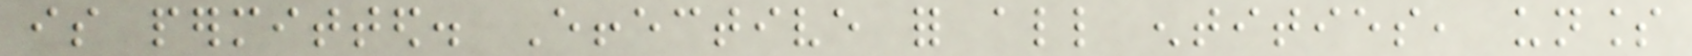is permitted. Effective for all entities, unless
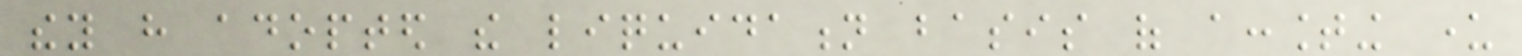they have adopted the liquidation basis of accounting under
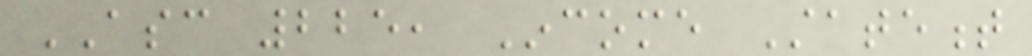ASC 225, Income Statement
